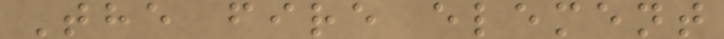The fire element
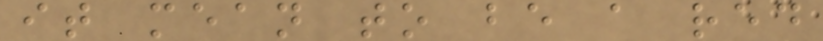it mean to be a red
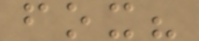fox?
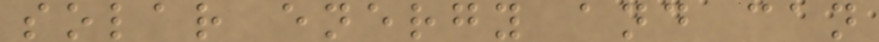solar energy and can
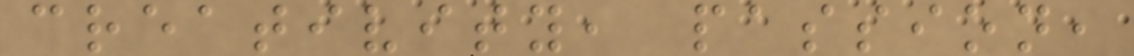creativity, passion,
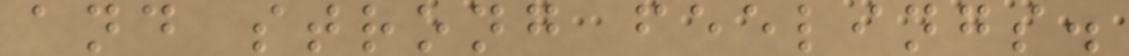and strong feelings.
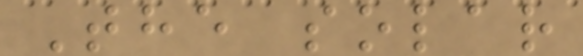The solar
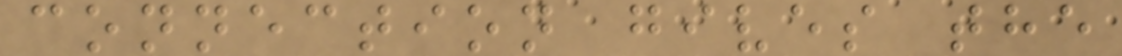connection gives the
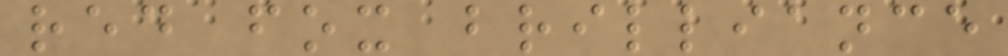red fox brilliance
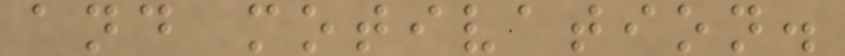and motivation.
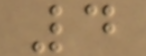4
